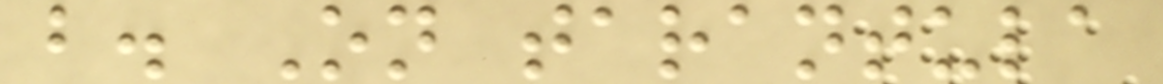b. On tarantula
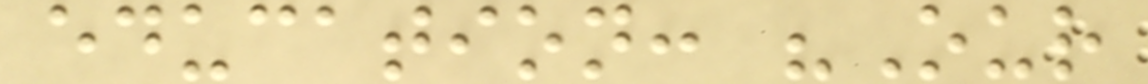education: "Our
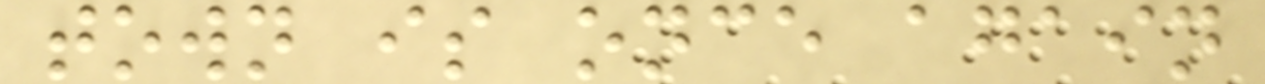town is once again
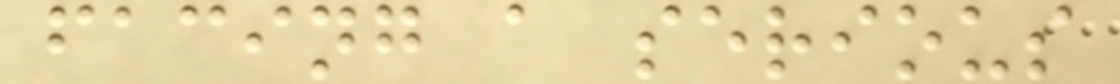facing a serious
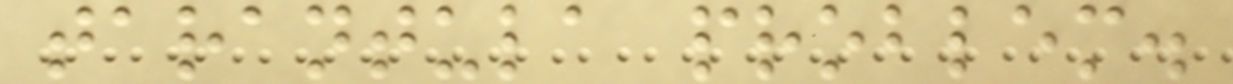tarantula problem.
